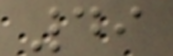49
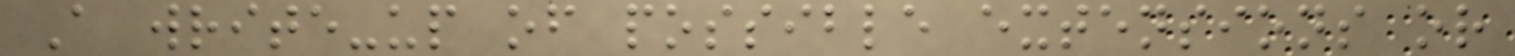A write-up of possible extensions or
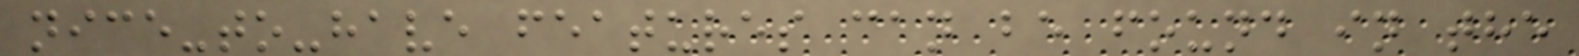nice-to-have features can be found in the
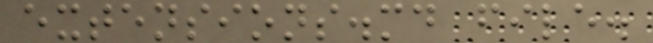extensions.md file.
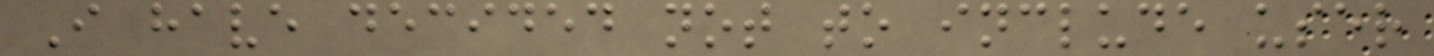I have decided not to include user
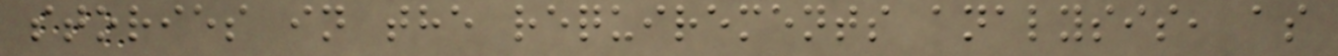stories in the requirements analysis, as
